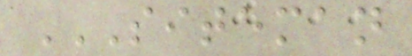SITEMAN
